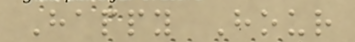Happy Hour
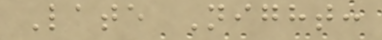Late Night:
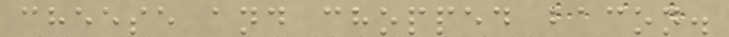cheese and chopped bacon.
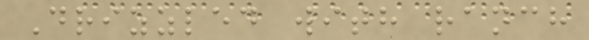Drizzled with ranch
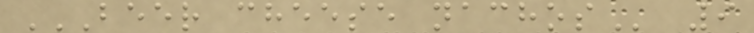BEER CHEESE NACHOS 9
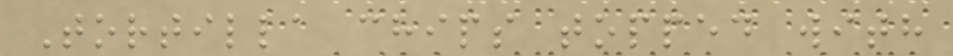Tortilla chips topped with
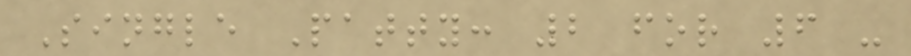Single Patty: 2 for 6 -
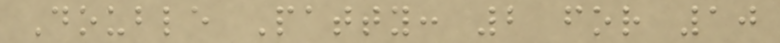Double Patty: 2 for 10
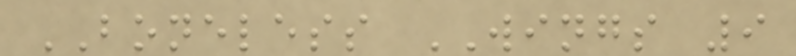BONELESS WINGS 9
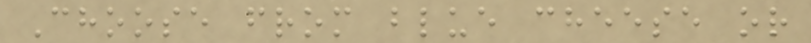Choose from blue cheese or
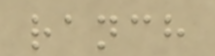ranch
